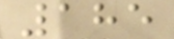185
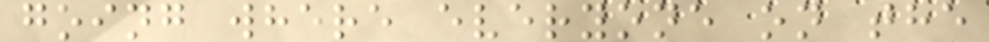going where everyone on the
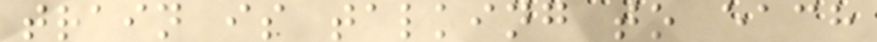train is talking to each
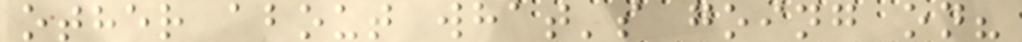other about what's going on?
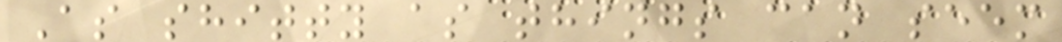As shitty as things can seem
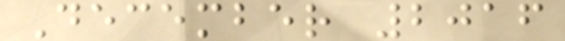December 2016
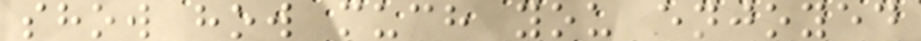show how much you enjoyed
